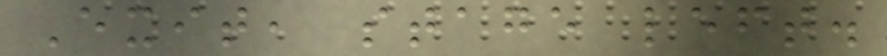Exit, stage left.
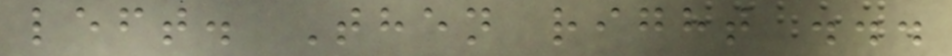left. Then right ...
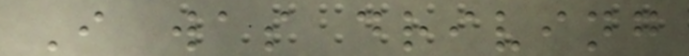I was driving
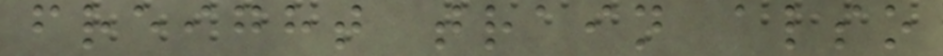freight train also
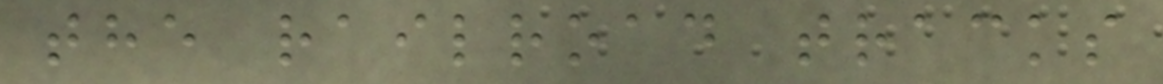the railroad tracks
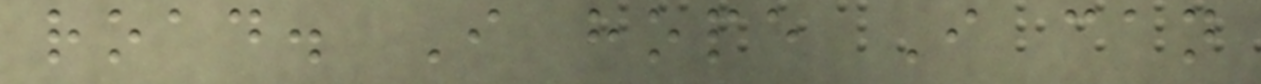road. I hope I can
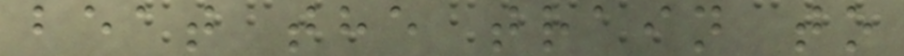beat the train to
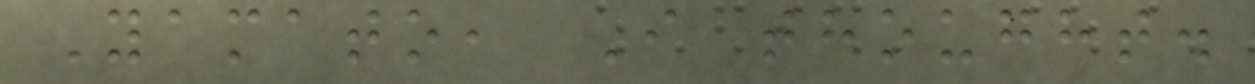Yamato, I thought.
